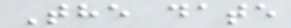The date
